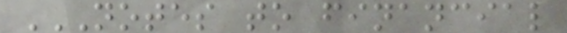NOTES TO FINANCIAL
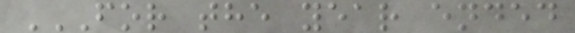FOR THE YEAR ENDED
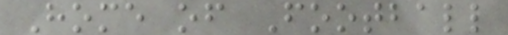Home of Football
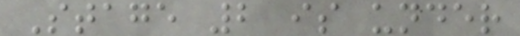Stage 2 is under
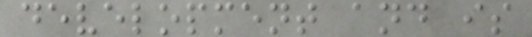development and is
